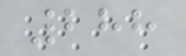288
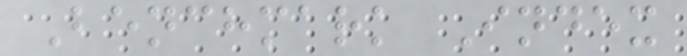Benchmark Index
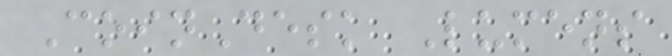CoinDesk Lumens
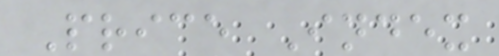Price Index
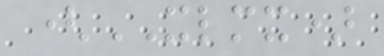(XLMX)
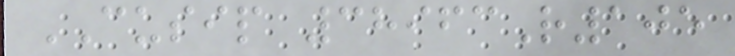CUSIP 38963R105
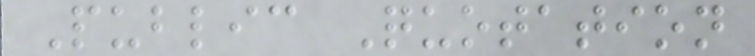Public Quotation
